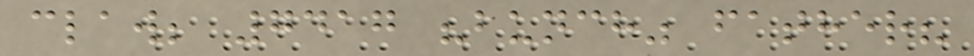claw; 7417 "bunch" father?
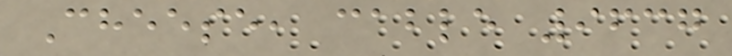Cheese, cable 9637
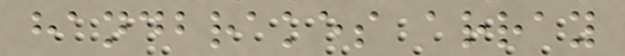handbrakes array
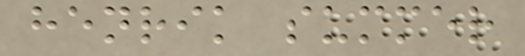henrik summer
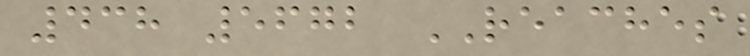438 5672 REACHES
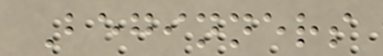Beginners
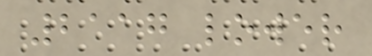2117 lower
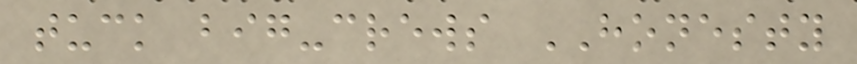tuck big-crews HONESTY
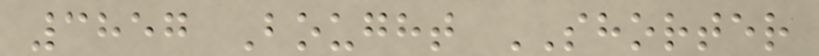3857 Bought SHORTER
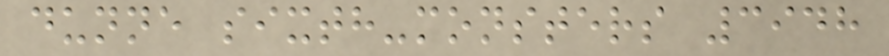dunne sixth-monsters 3948
